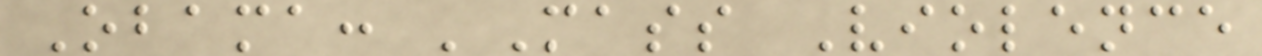Obama: 'Mass Violence
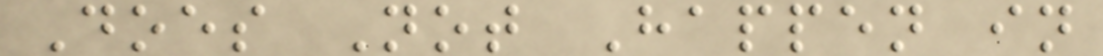Does Not Happen in
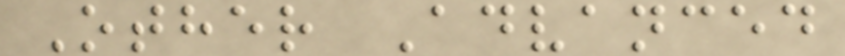Other Advanced
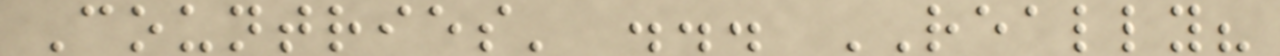Countries' ... REALLY?
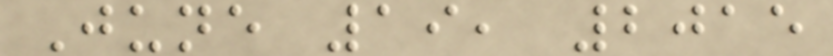June 19, 2015
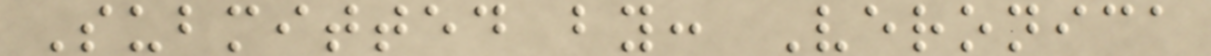Submitted by: Veronica
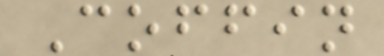Coffin
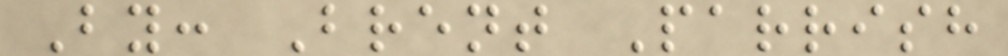By: Brent Parrish
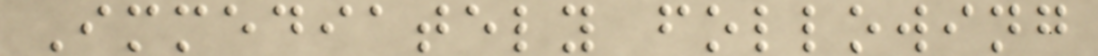Immediately following
